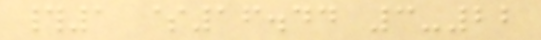#1 $16.44 3-22
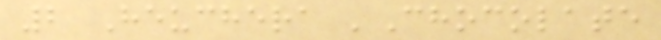2 Heuchera 'Chocolate
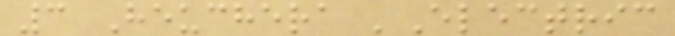3 Heuchera 'Electric
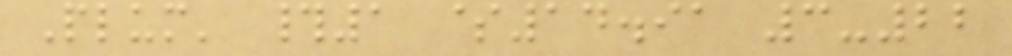Plum' #1 $14.91 3-22
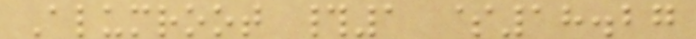Alumroot #1 $18.27
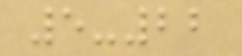5-22
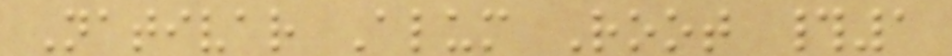Nativar Alum Root #1
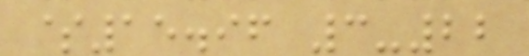$15.96 3-22
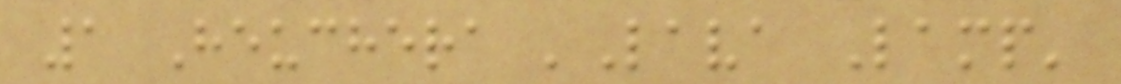1 Heuchera 'Lava Lamp'
